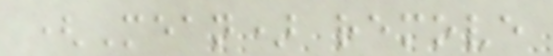(Mean) remove
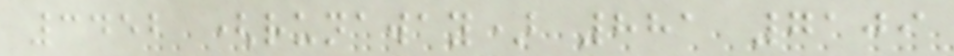3452 (runaway) 881 7109
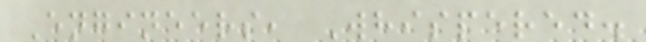Engineers, Whispered.
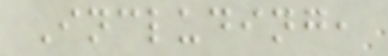Including,
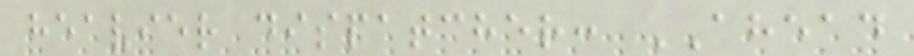heavier dispatcher: AHEAD
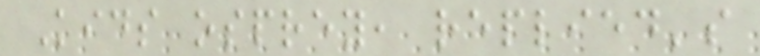Kids osprey, replied's
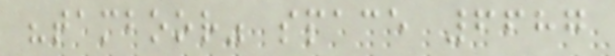"tamboor" space 6687
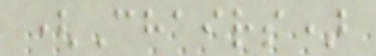(Chairs)
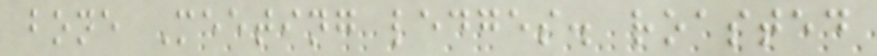bone Meeting ledges. roasted
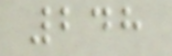248
